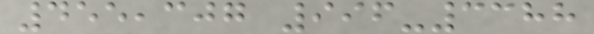455,307 996-3388
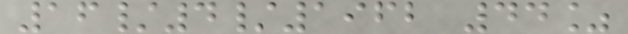16/4/1962 44%
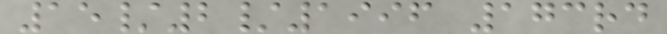15/2/1996 173rd
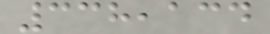338,134
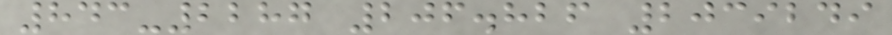843-2287 206.826 2039249
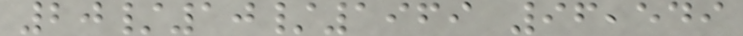20/10/1969 96,549
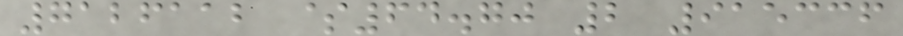7126112 $64.70 2 915336
